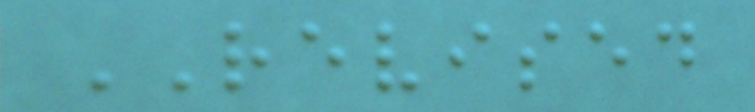REVISED
